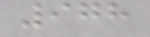978
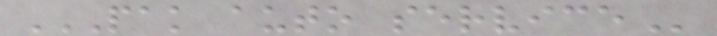PAK AUTO SERVICE
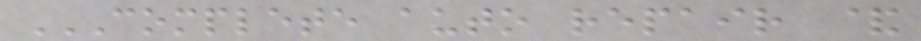COMPLETE AUTO REPAIR &
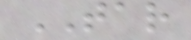TAR
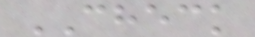CHECK
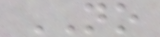NO
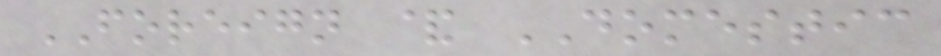FOREIGN & DOMESTIC
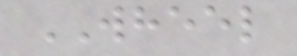WHEEL
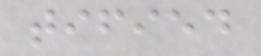tified
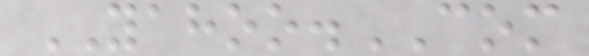YAHOO.COM
